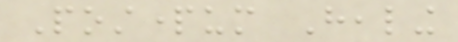Postpartum Healing
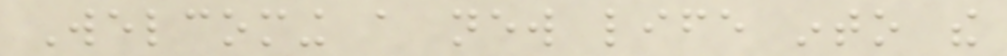Welcoming a new life into the
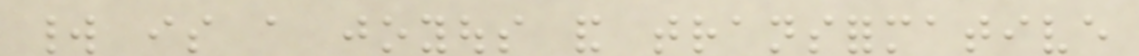world is a joyous and transformative
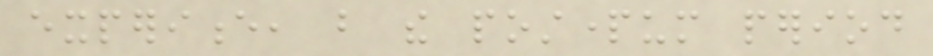experience, but the postpartum period
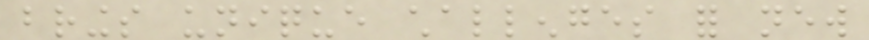brings unique challenges for new
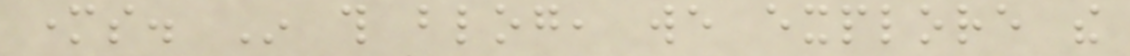mothers. In this blog, we explore the
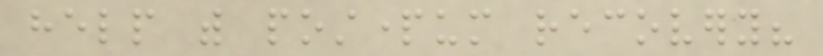help with postpartum recovery?
